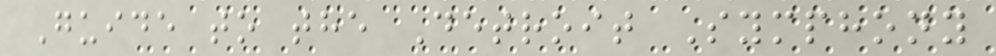Guide to the Detroit Symphony
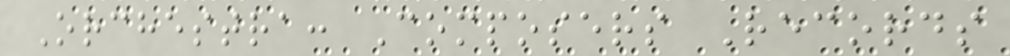Orchestra: Composers Records
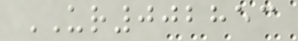UR002853
